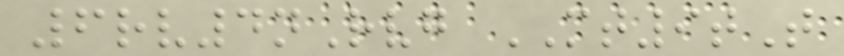6rv4nRvg MT9tT
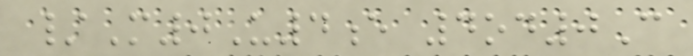/M0U4e 4od0C
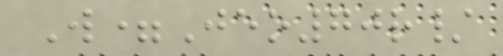W=Jeo70r/
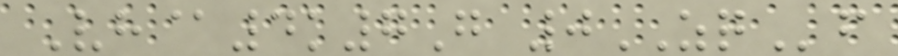Vh@4k7G 0ZQf
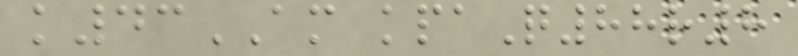k43AM kpaQ88r8
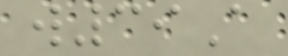w39A
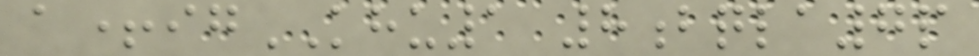a+igKHU1 8bqla7p
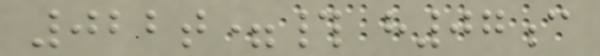022t=# h07c
